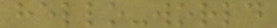hello-world
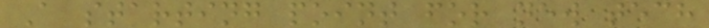A starting point for new tech
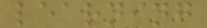learning
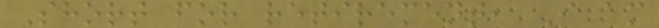Short for retirement, I am
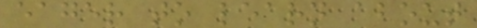eager to learn about
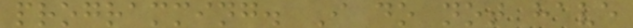programming. I do not have
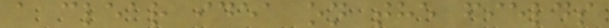a clear idea on the fields
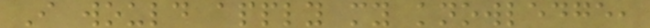I would apply my knowledge,
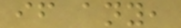if any,
